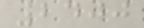2400
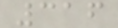316
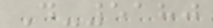D-5180
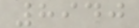8940
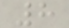8
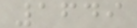1649
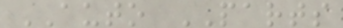AUTO PARTS
